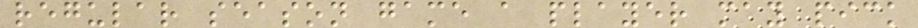regular season game a player may pick
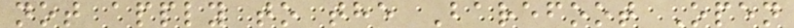not apply to the Barefoot Open
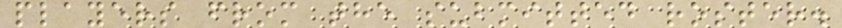players from the submitted roster.
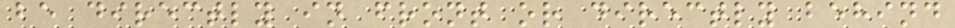be directly in front or directly behind
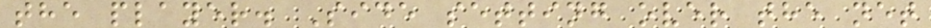the player. Side setting over the net
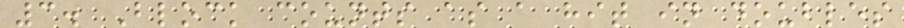3. Block counts as a hit in doubles
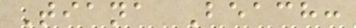Tiana Beach:
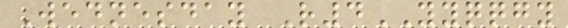Wednesday R4YYQQGY
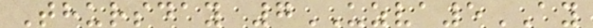Thursday 7UZVA5AY
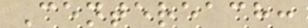Centereach:
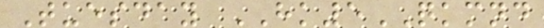Tuesday HK5QKMND
